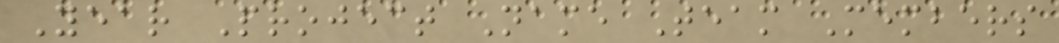Year Project Name Team Members
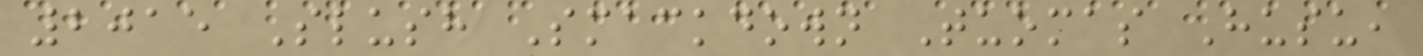2015 Slush Smackdown Tuomas Husu,
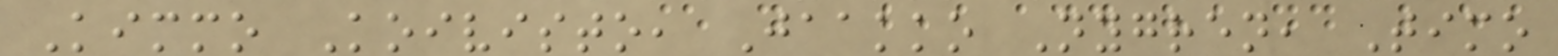Kimmo Koivisto, Jaakko Nygren, Timo
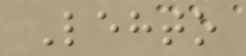Lehto
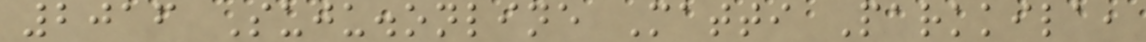2016 Suju.online Matti Parkkila,
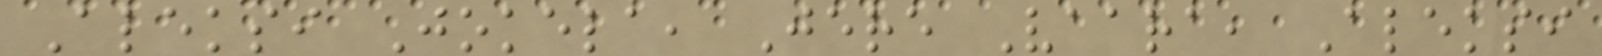Aleksi Jokela, Jere Vaara, Aleksi
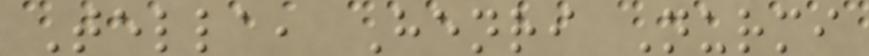Tella, Henri Nurmi
